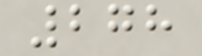278
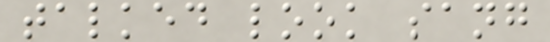talked look sang
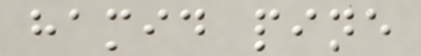hamid pine
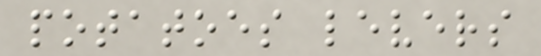potatoes levers
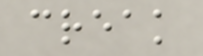creak
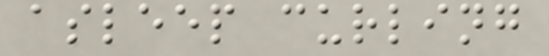asleep curling
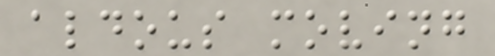aldous moving
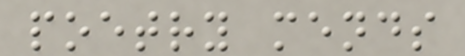poetry mends
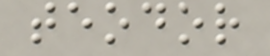teodor
